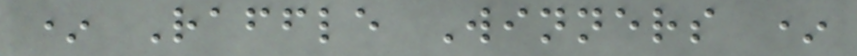* Raffle Winners *
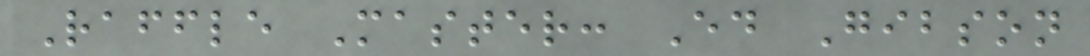Raffle Master: Ed Gibson
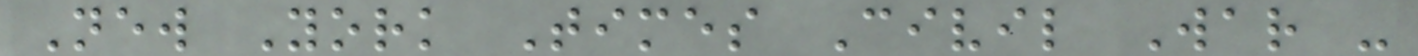New York Times Civil War -
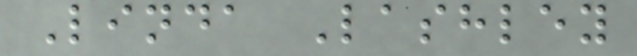Linda Lashley
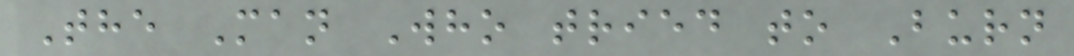The Man Who tried to Burn
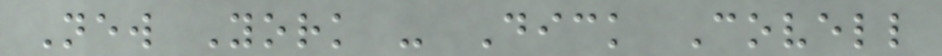New York - Dick Covell
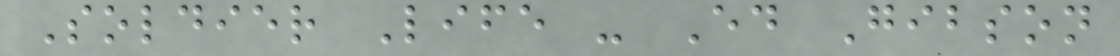Soldier Life - Ed Gibson
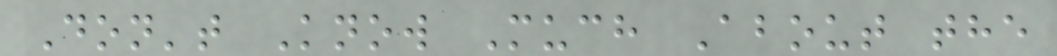Don't Know Much About the
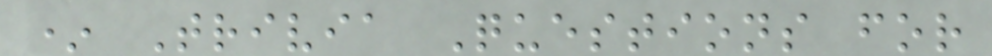* Trivia Questions for
